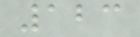123
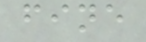fine
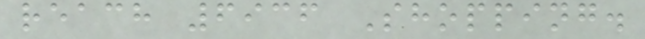reach 6936 Shopping.
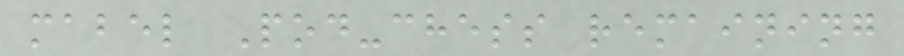mabel Pod-chess remaining
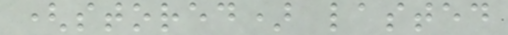(stored) lasted
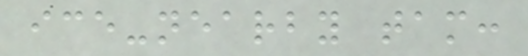ice-nearby tam:
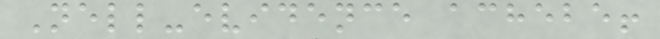Nell-evidence achebe!
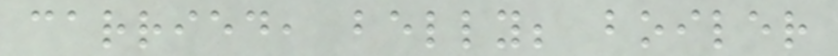carried, belly; boiler
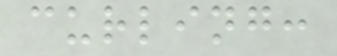curling:
